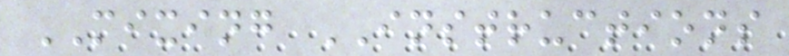MIXING INSTRUCTIONS
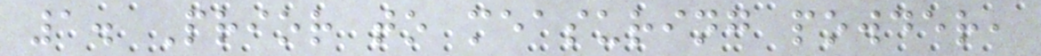1. Prior to measuring powder,
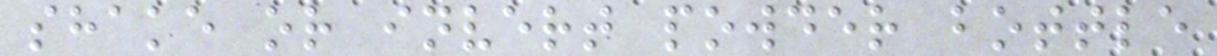shake or invert powder bottle
